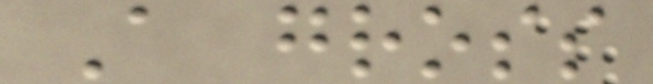A gross
